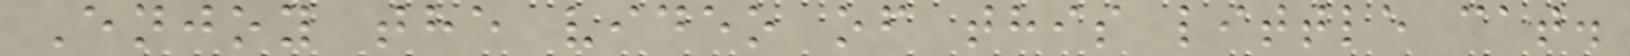Enjoy the video of this little cat.
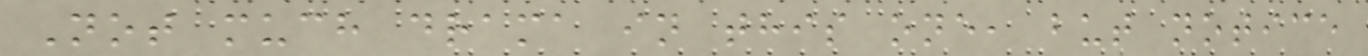Not much drama in this one, but notice
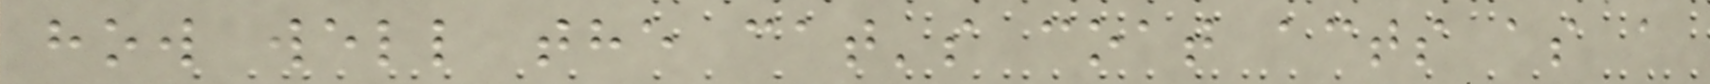how well the cat's coat acts as a
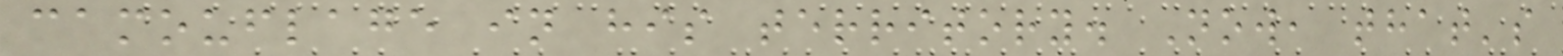camouflage in his territory. Now, that's
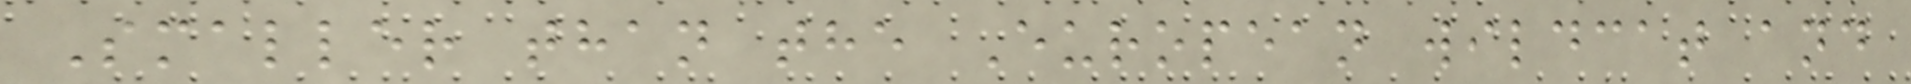Smaller than the European wildcat and
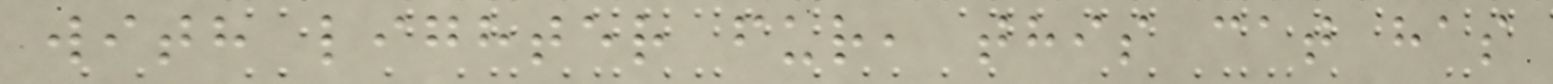with lighter fur, this cat has
